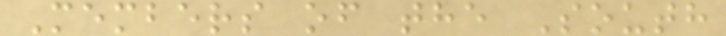Members of the South
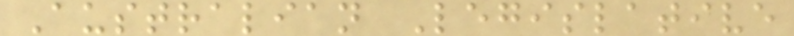Australian Legislative
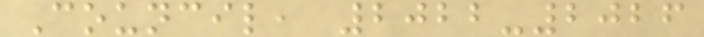Council, 2022-2026
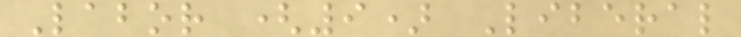Labor (9) Liberal
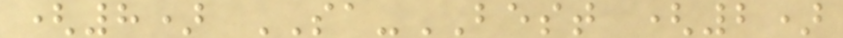(8) SA-BEST (2)
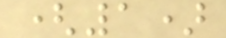(1)
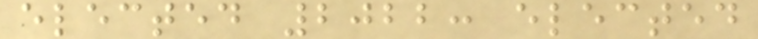elected 2022: elected
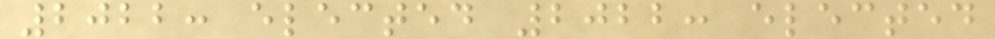2022: elected 2022: elected
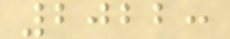2022:
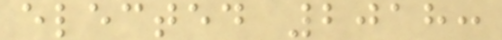elected 2018:
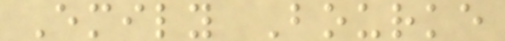Emily Bourke
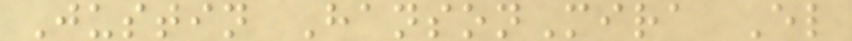Justin HansonMira El
